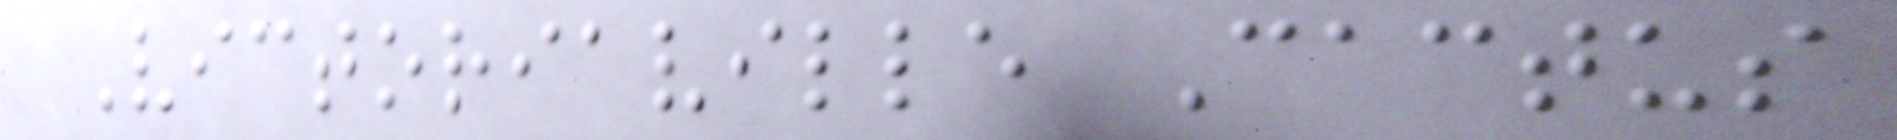Victoriaville Cactus
